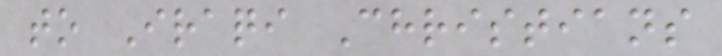to Iraqi Christians
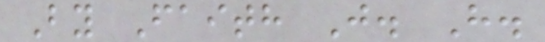By Faith J. H.
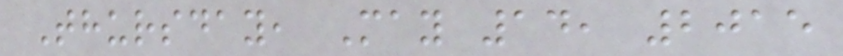Thursday, May 14, 2015
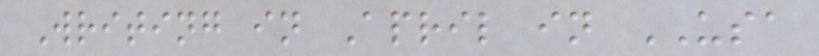Writing in April in USA
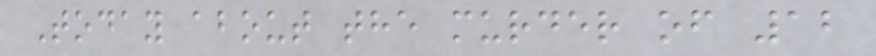Today about the murder of 12
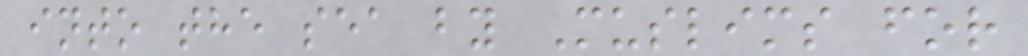into the sea by Muslims for
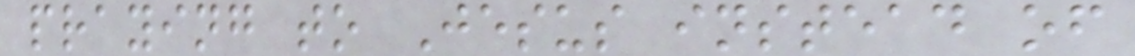praying to Jesus instead of
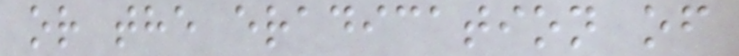or the eradication of
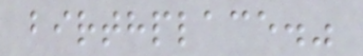birthplace."
